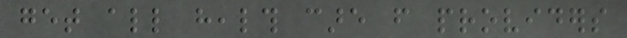get all health care from providers
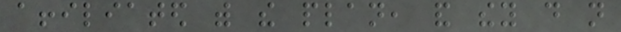affiliated with the plan, and they do not
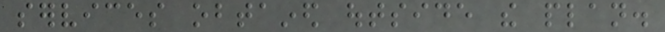services obtained outside the plan.
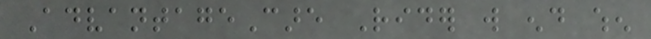AdvantageCare Rider will end when
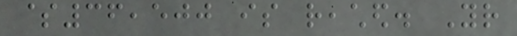$36,500 is reached. Your
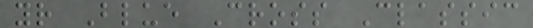your Blue Cross Classic
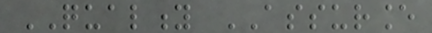QUALITY ASSURANCE
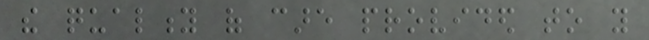the quality of care provided to you
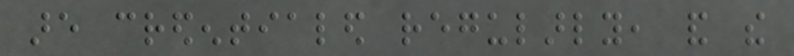are credentialed regularly, and the
